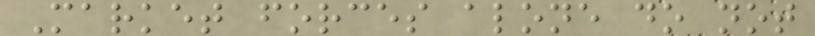Market forces alone do not
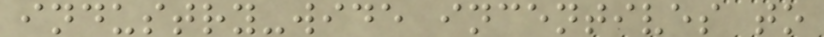industry-wide incentives to
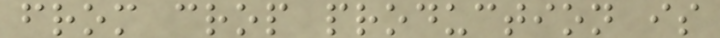from crop production is
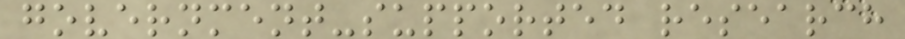government-supported research
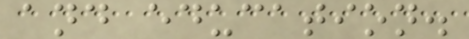and education.
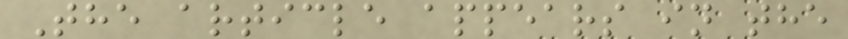The article appears in the
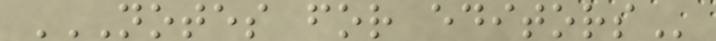NOTES FOR EDITORS
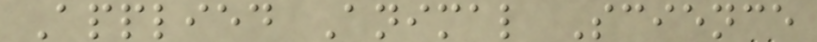Applied Animal Science
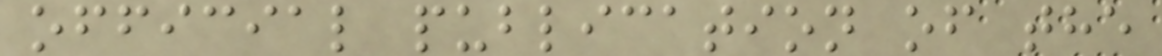official publication of the
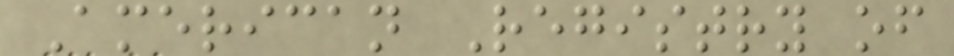American Registry of
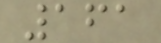161
